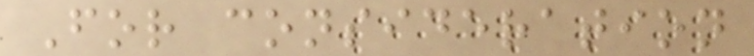For consideration
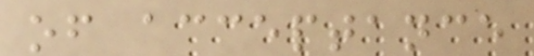of acceptance
